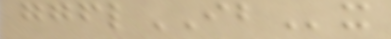ggflIBx
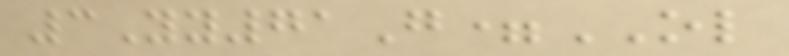3Yy71G=OL
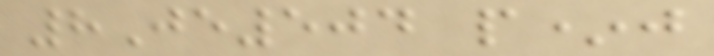8Je504 p*j
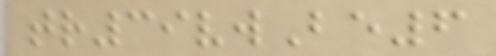tr39vwBe6
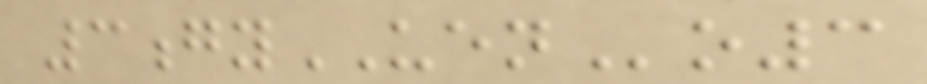3gyUENo3
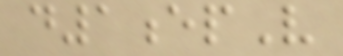d1epV
